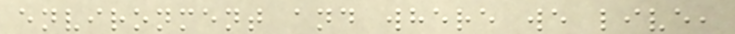environment and where we live,
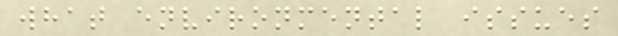what environmental issues
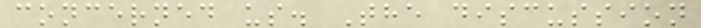concerned us. The discussion
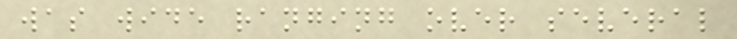was wide ranging over several
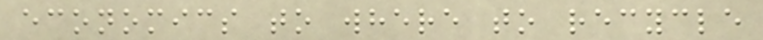economics to where to recycle
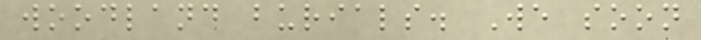woodland burials. We soon
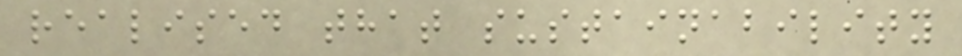realised that sustainability
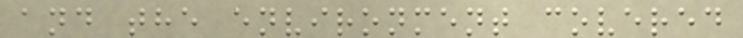and the environment covered
